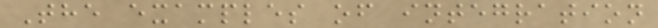The examples of integration
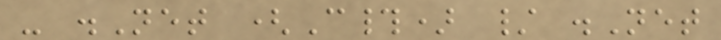- .Net (C#) / .Net
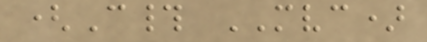(C# MVC)
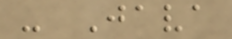- Java
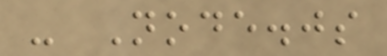- Node.js
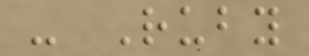- Ruby
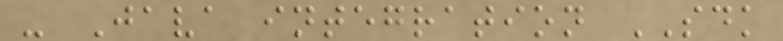- Java integration SDK
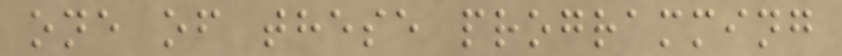one of these programming
